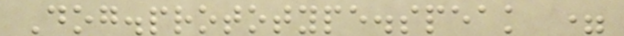Dog.prototype.speak =
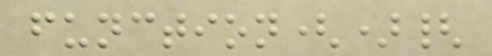function(){
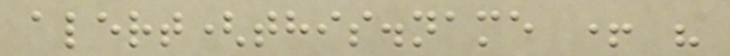alert(this.name + "
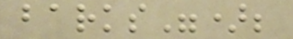barks");
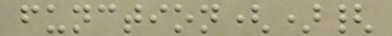function(){
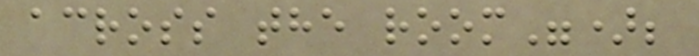across the room");
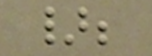};
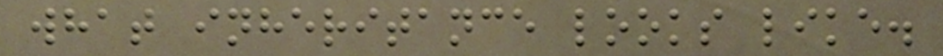what inheritance looks like.
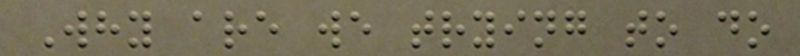Why are we trying to do
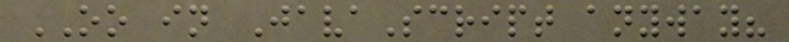OO in JavaScript anyway?
